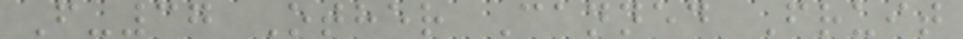F-37 Other Canned Fruit
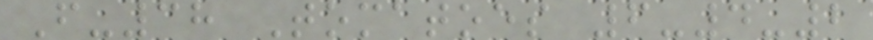F-38 Tomatoes 6-4-2
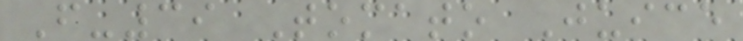F-39 Tomato Juice
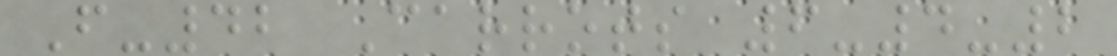F-42 Carrots 6-4-2
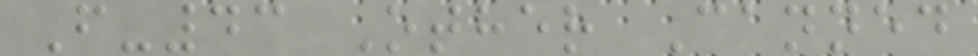F-43 Other Canned
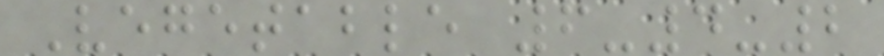Vegetable 6-4-2
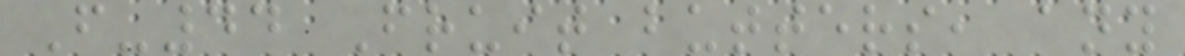F-44 Fruit butters, any
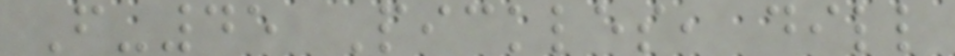F-45 Pickles, dill
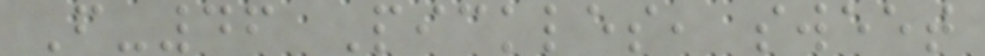F-46 Pickles, sweet
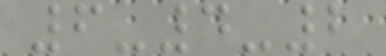6-4-2
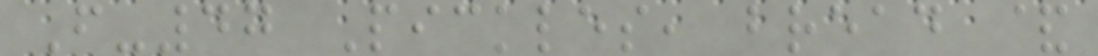F-47 Pickles, bread &
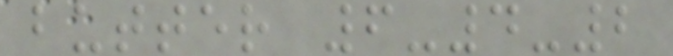butter 6-4-2
